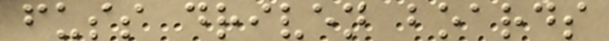fuss driven boards
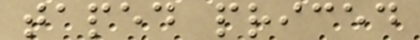taped priced
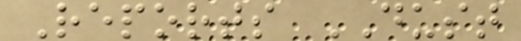Reports DUST
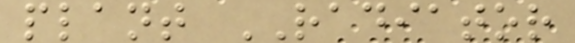plant RADIATOR
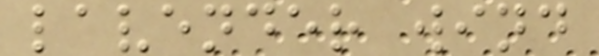lavender wind
